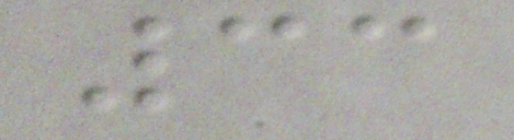33
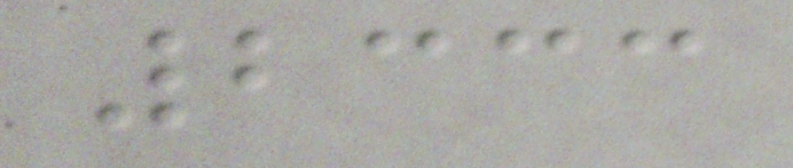2333
